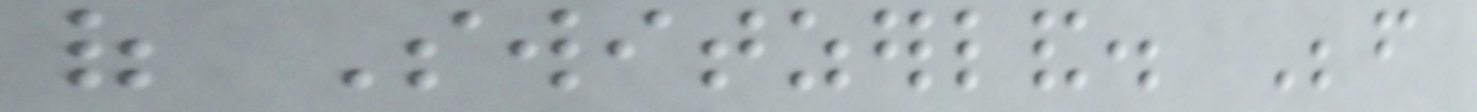of Switzerland. Before
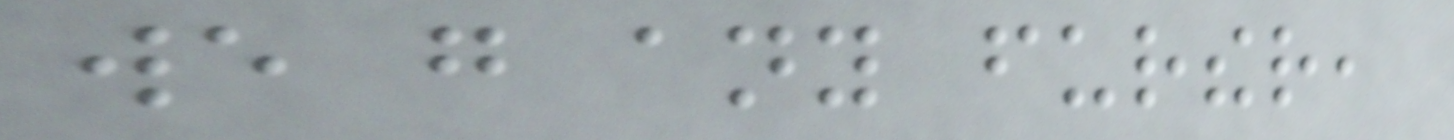we go any further,
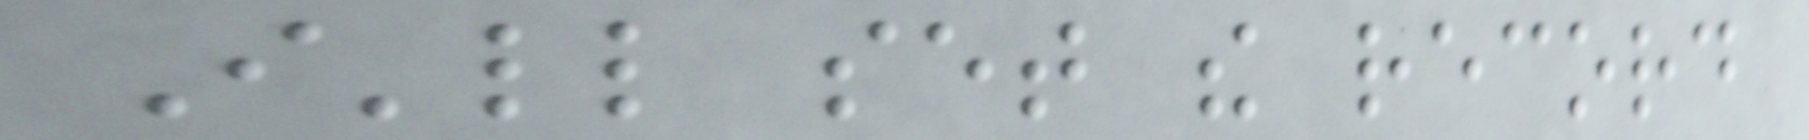I'll set the record
